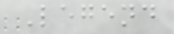Legend
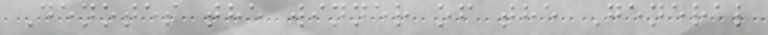Denotes the winner of the General
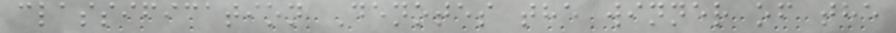classification Denotes the winner of the
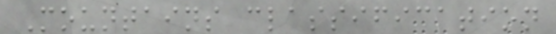Mountains classification
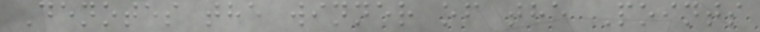Denotes the winner of the Points
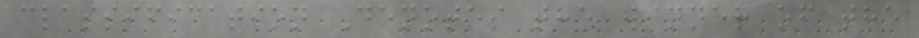classification Denotes the winner of the
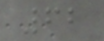62
